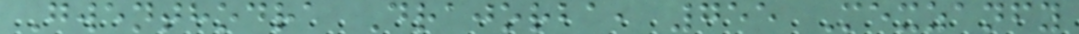Gwenthodra Drajorba, 755 Mexzanfy
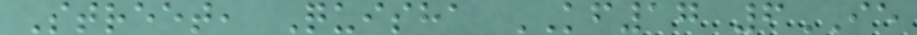Street, Quisha KF17 6IE
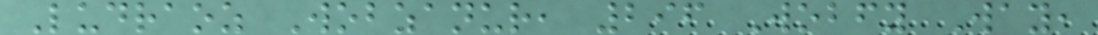Ludraoz Wobzanur, 296 Wobfy Way,
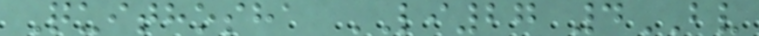Quithosha LI27 4BV
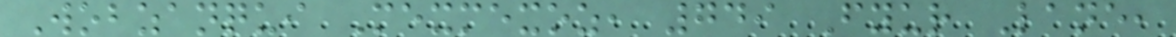Wobzanqui Mexmexoz, 749 Fyur Lane,
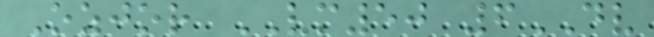Ozjor VM50 6DV
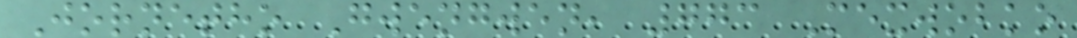Jornetho Gwengwen, 773 Mexwobko
